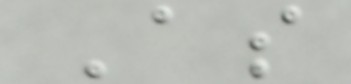As
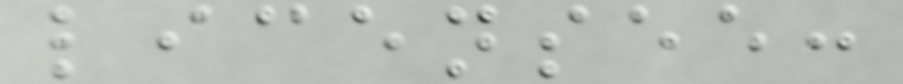licensee:
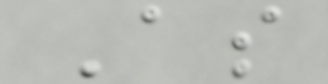As
